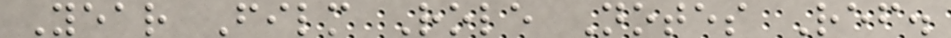Year Film Role Notes Ref.
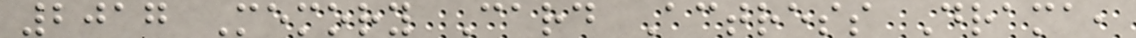2017 Memory Card Actress Drama,
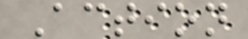Action
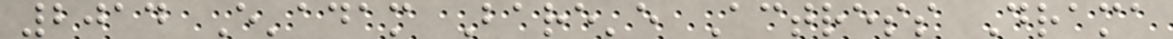2014 E'adam Bare'e Actress Drama
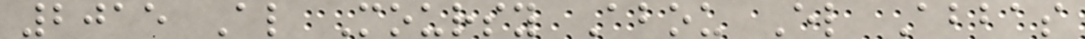2015 Al Moursy Abou El Abbas
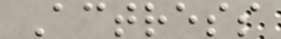Actress
